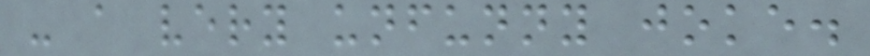- a very unfunny joke.
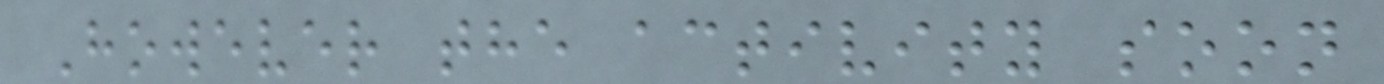However the activity soon
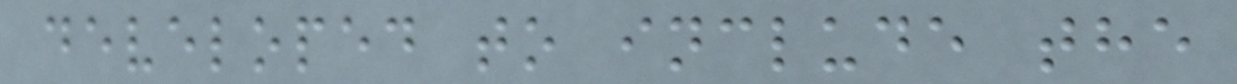developed to include the
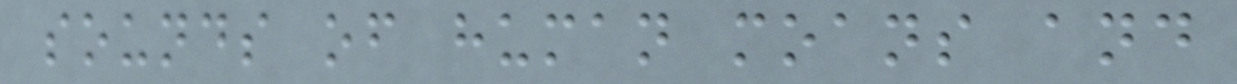sounds of human moans and
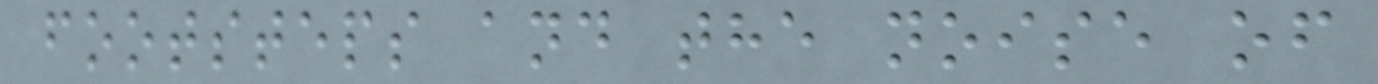footsteps and the noise of
